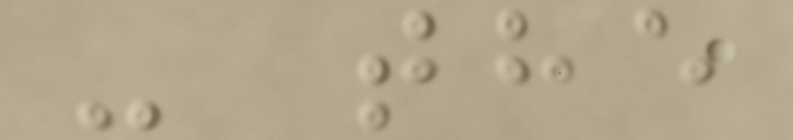- the
